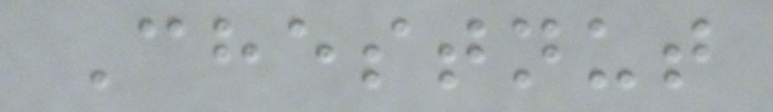Chestnut
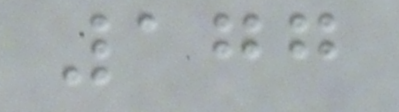177
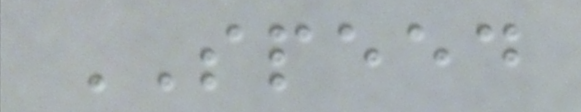SPEED
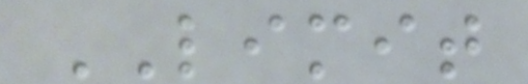LIMIT
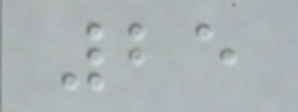25
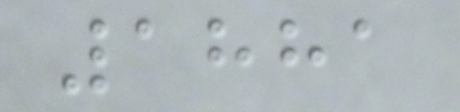1881
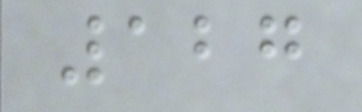127
